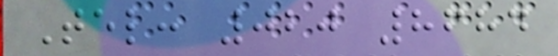Tel: 020 8684
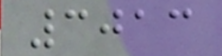3013
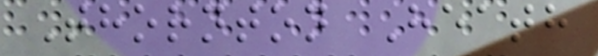Thornton Heath
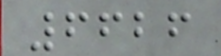6626
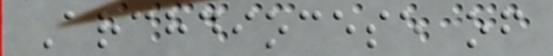Archdiocese of
